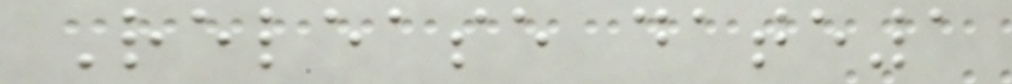Release date1
